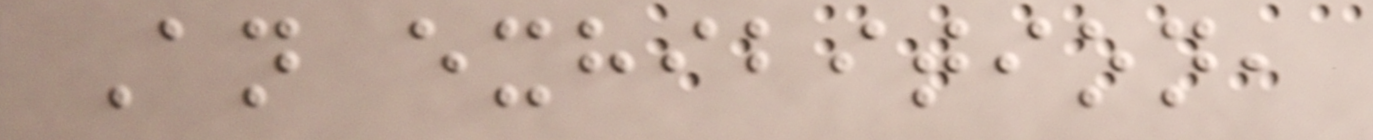An exhibition,
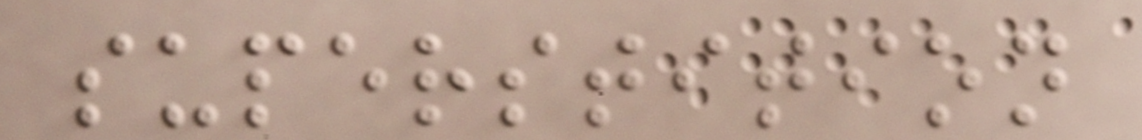superstition
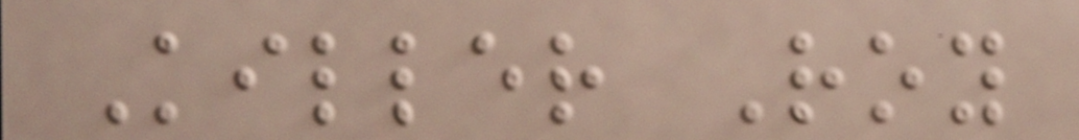Killer Roy
